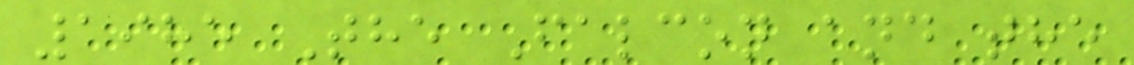1985 The Falcon and the
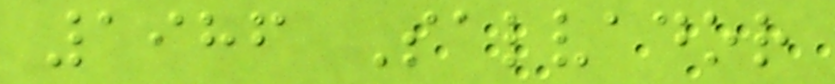1986 Salvador
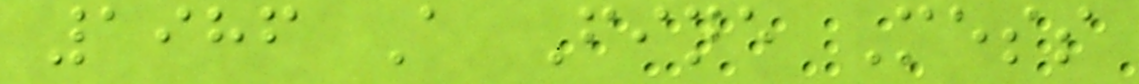1986 A Fine Mess
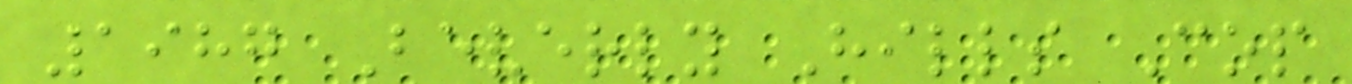1987 Beverly Hills Cop
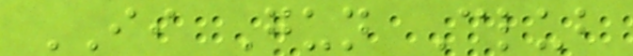II Gun Club
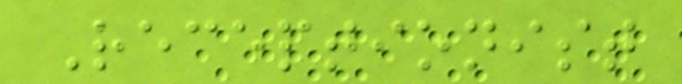Receptionist
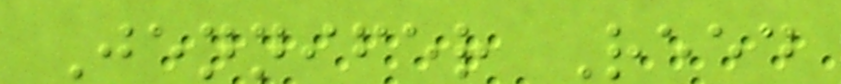Jennifer Reed
